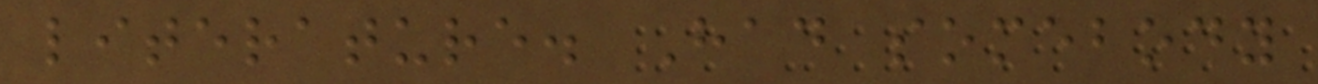literature. Had somebody
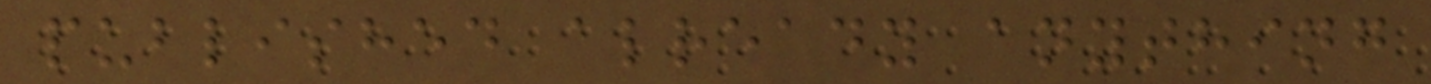published already anything
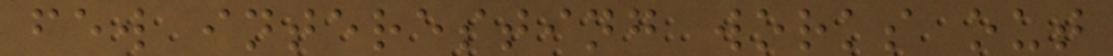few interesting works out
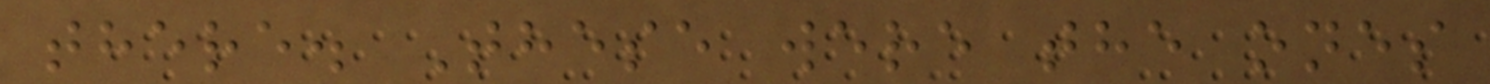there. These were the ones
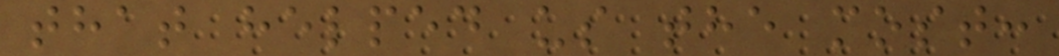that helped us the most:
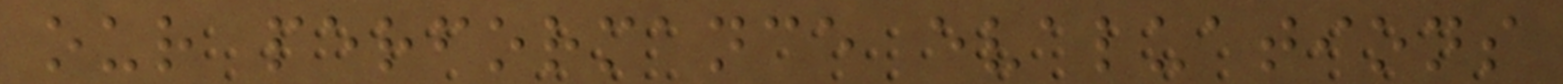our performance evaluations
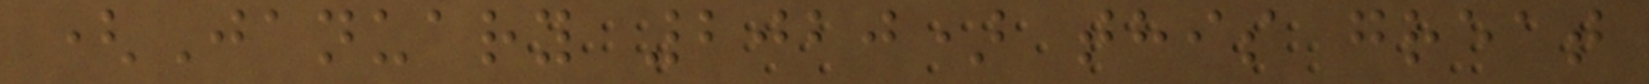(January 2020) this great
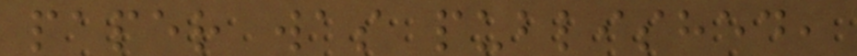paper was published,
